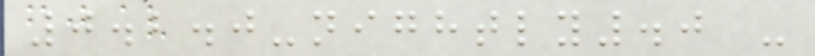0.2.0-nightly.0 -
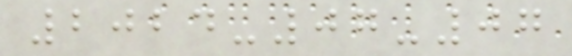2024-07-07
